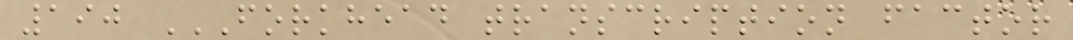190 FORKHEAD TRANSCRIPTION FACTOR
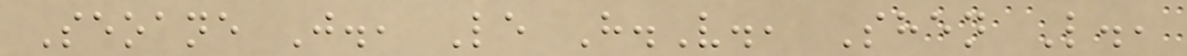Seoane J., Le H.V., Shen L.,
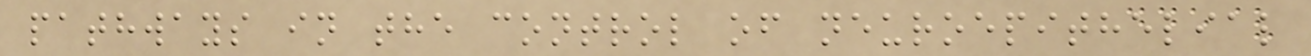pathways in the control of neuroepithelial
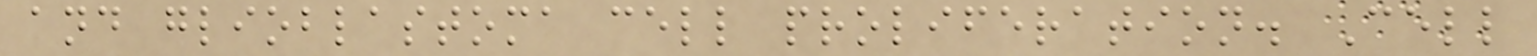and glioblastoma cell proliferation. Cell
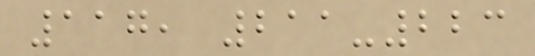117, 211-223
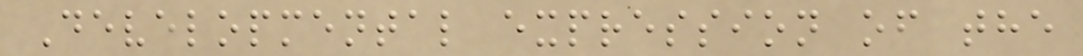Developmental expression of the
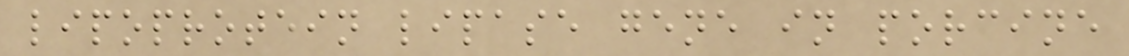lipoprotein lipase gene in porcine
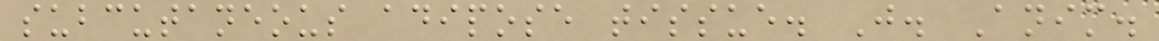subcutaneous adipose tissue. J. Anim.
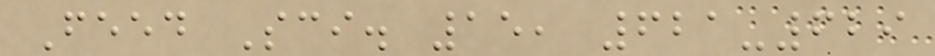Feed Sci. 15, 621-629
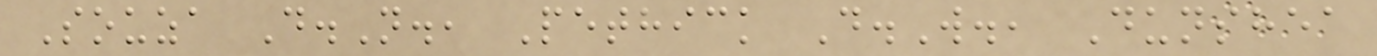Souza D.N., Pethick D.W., Dunshea
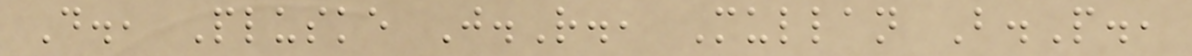D., Pluske J.R., Mullan B.P.,
